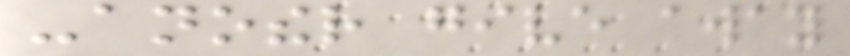-another give away
